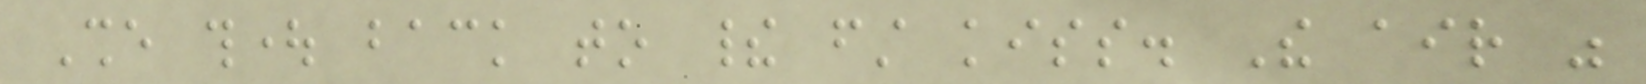She thought back to their first kiss. The air was
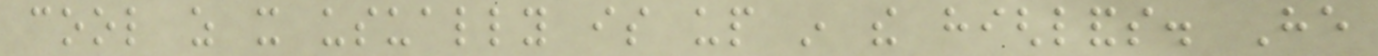cool as it usually is up in the highlands. He
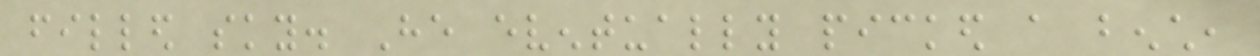filled sky. He eventually picked a bench,
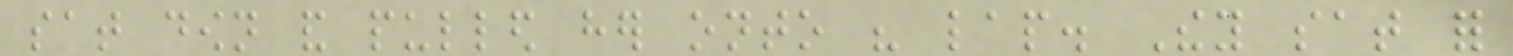sat down and pulled her onto his lap. They sat for
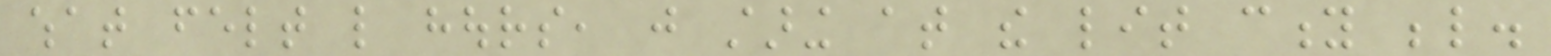what felt like hours, just staring at the lit city below.
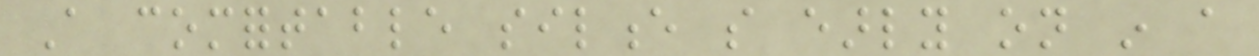A comfortable silence so early on in a
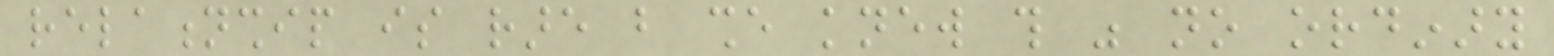relationship is rare but she knew this was no ordinary
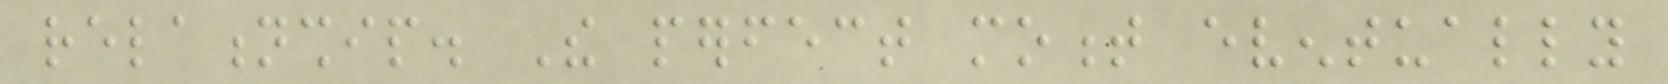relationship. The perfect moment eventually
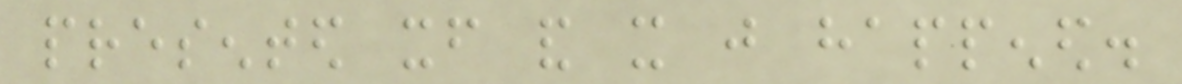presented itself and it just happened.
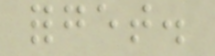forget.
